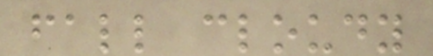fall cloudy
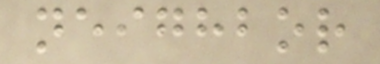neighbor
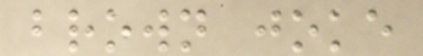brown joke
